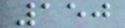150
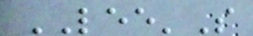LEE'S
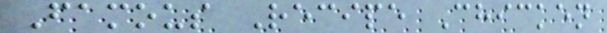Famous Recipe Chicken
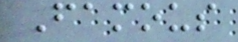Famous
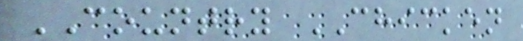COUNTRY CHICKEN
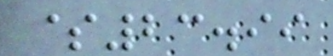$23.99
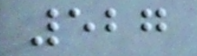527
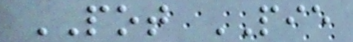POT PIE
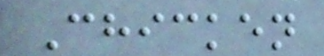Chicken
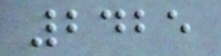2425
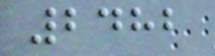2482
